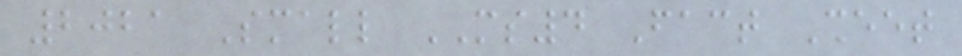2021 Small MS4 Fact Sheet
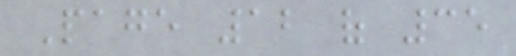Page 12 of 35
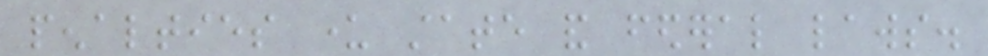penalties under state and federal laws.
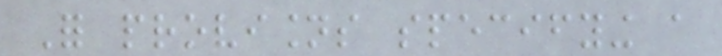For provisions specifying a
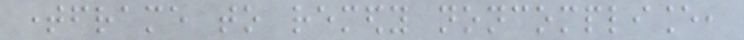timeframe to remedy noncompliance,
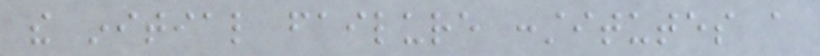the initial failure constitutes a
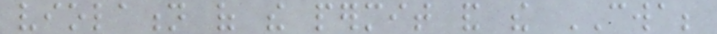violation of the permit and the CWA;
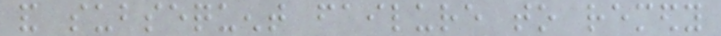and subsequent failure to remedy
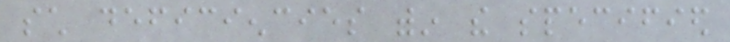such deficiencies within the specified
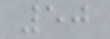50
